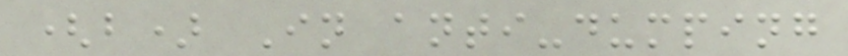(b) In anti-dumping
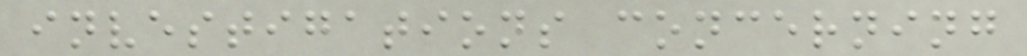investigations concerning
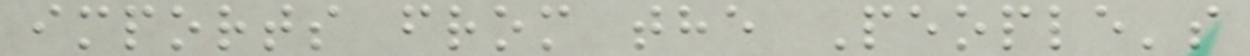imports from the People's
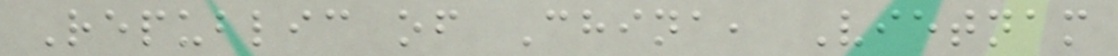Republic of China, Vietnam
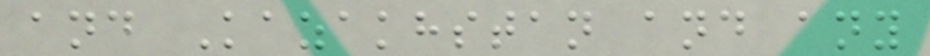and Kazakhstan and any
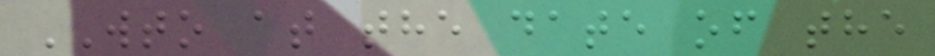WTO at the date of the
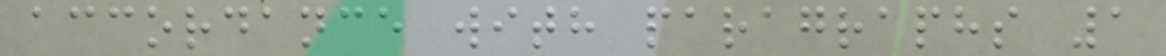accordance with paragraphs 1
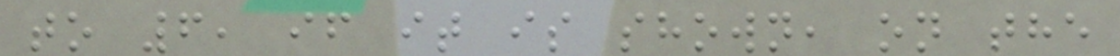to 6, if it is shown, on the
